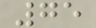75
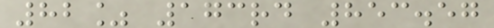82% 173rd 853.57
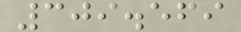309.569
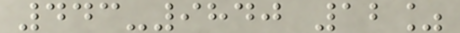443-9840 12%
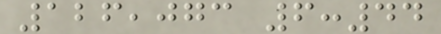126,073 6:44
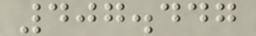407.447
